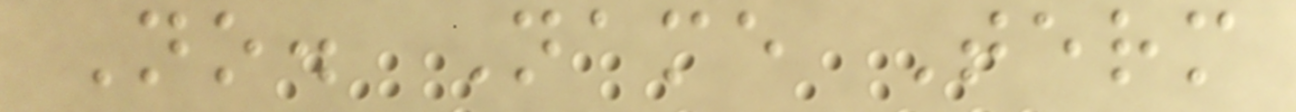No. Name Term
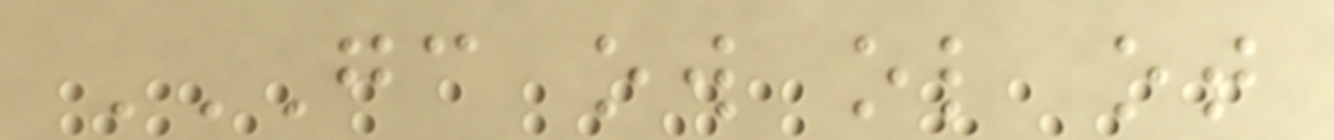GC OW OL OT
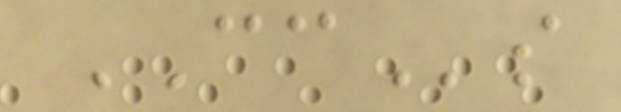CCs
